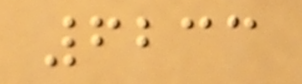6233
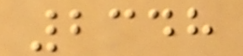2348
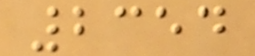2354
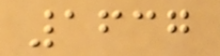1637
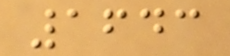1643
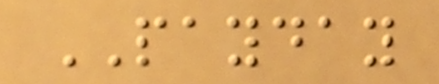PAYDAY
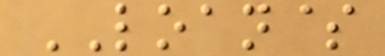LOAN$
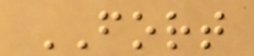FORT
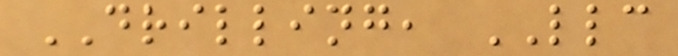DRILLING, LLC
